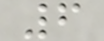6
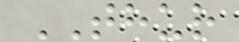THUR
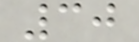30
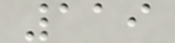119
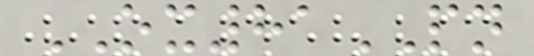OX81PN
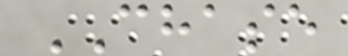CHASE
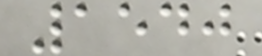1540
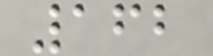162
